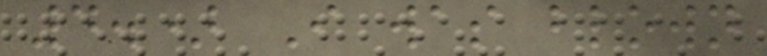4.) I was blown
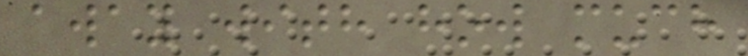away with how much
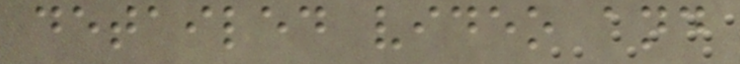detailed video and
